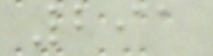291
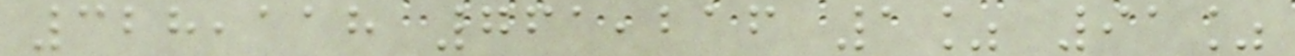328,118 761,216 1% 91%
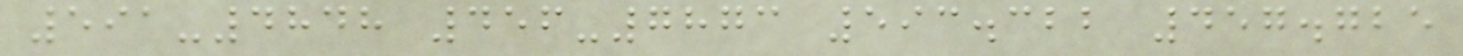591-4848 456-7873 593.322 457.725
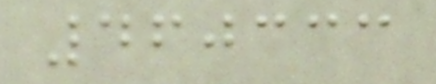460333
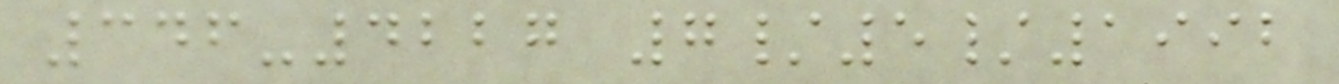346-4227 7/5/1992
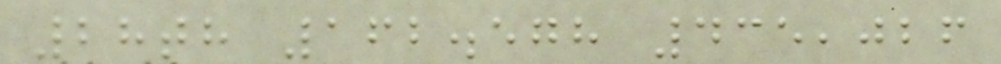28th 162.578 435,026
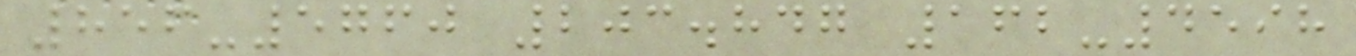856-5760 203.847 162-4598
